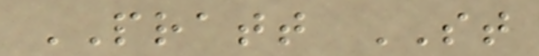PRATT ST
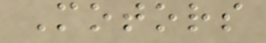Motors
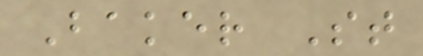Baker St
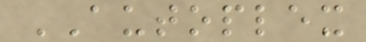AUTOPLEX
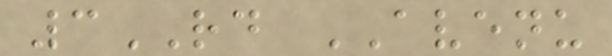3RD AVENU
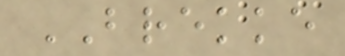BREKKE
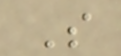S
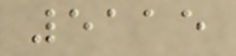5115
